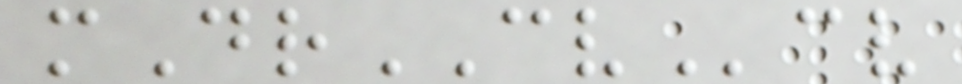mDrCVcv
